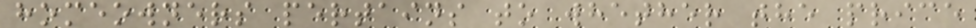homeowners pertains to whether the price
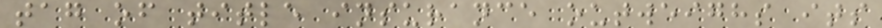tag of title insurance outweighs its
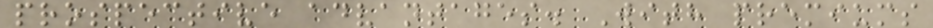prospective advantages. With premiums
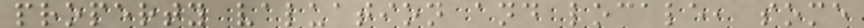property valuation and locale, some
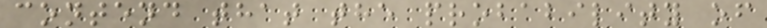contend that the probability of
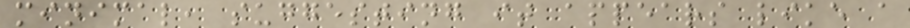minimal, suggesting it appears like a
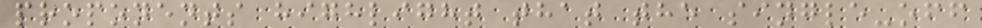proponents highlight that the single-off
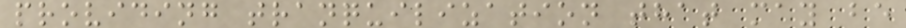providing tranquilization that may be
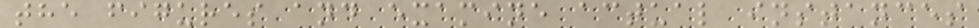the figures and examine actual instances
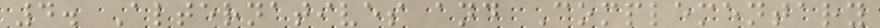4. Alternatives and Complementary
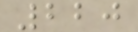220
